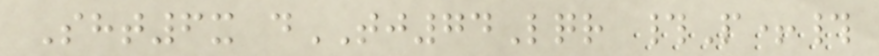Sht6x dTJ74Lqr #P+#
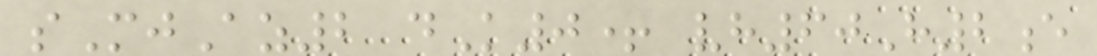sMjAz2 dK0+ vh60H2e
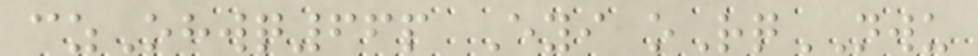czOhwq66p Eyi oRqNWU
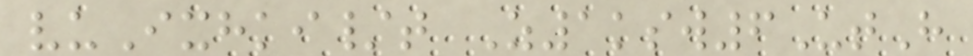vuIxhki/t Z1ksw6UtH
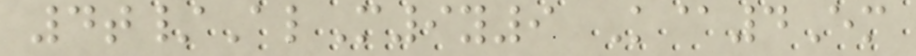4t/AlM9y9 K@4Em
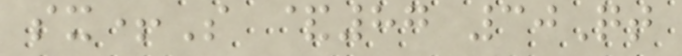sx+S &87 30Qt
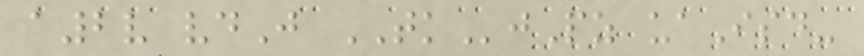a2v vdJ TKjPz uaIsd-
